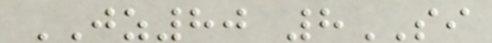JZ80 8SI
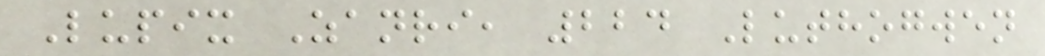Lupix Zanri, 224 Luthogwen
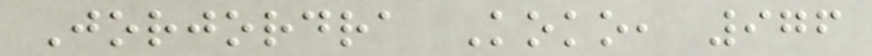Jorjordra Koko, 976
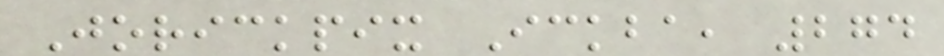Jorickpix Ickba, 274
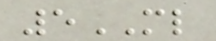5ML
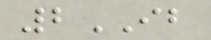2IB
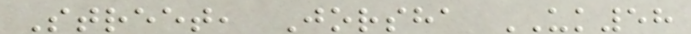Street, Jorsha UK58
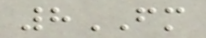8FM
